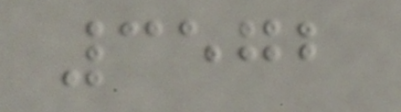3572
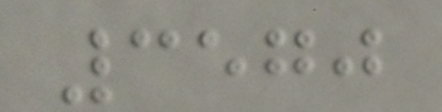3570
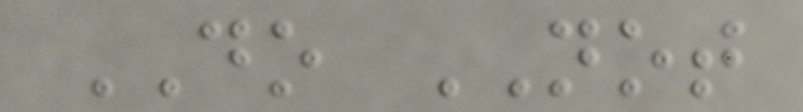DO NOT
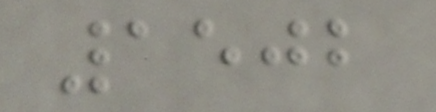1502
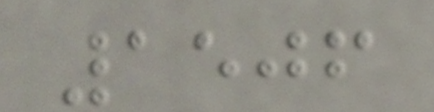1506
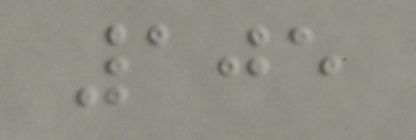105
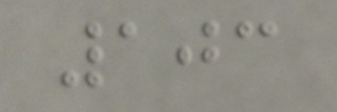103
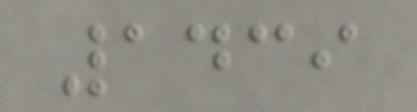1439
